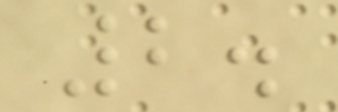2.
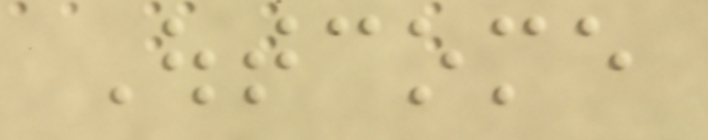Outcome
